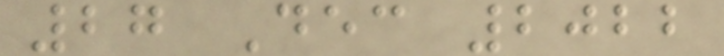27 Dec 2022
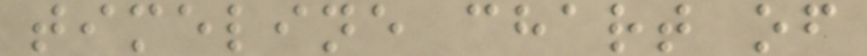timeline chart of
